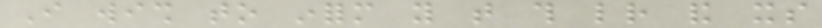I wish to inform you that this letter and its
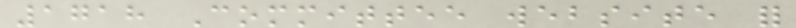1718 Committee website for
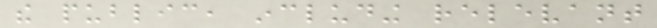the public, including relevant
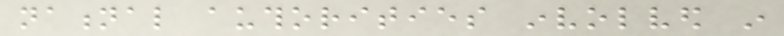national authorities involved in
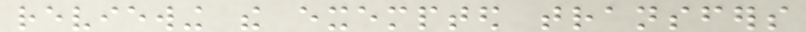reviewing the exempted transfers
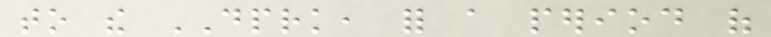to the DPRK, for a period of
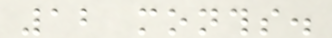12 months.
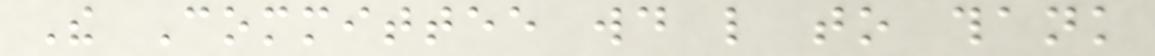The Committee would like to thank
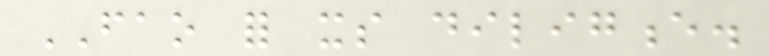FAO for its diligence.
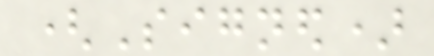(Signed)
